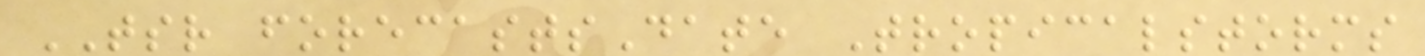TSR forecastsDate Tropicalstorms
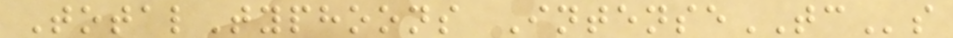TotalTyphoons IntenseTCs
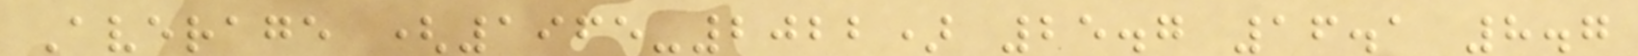Average (1965-2022) 25.7 16.1 8.7
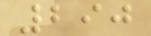290
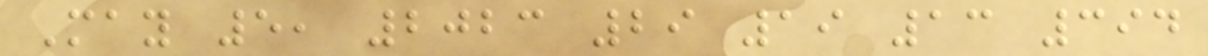May 5, 2023 29 19 13 394
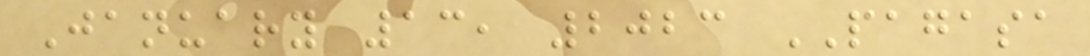January 13, 2023 PAGASA
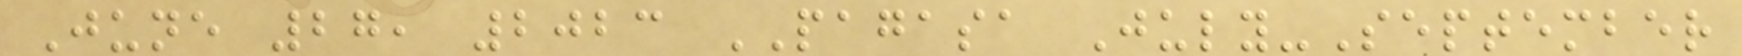June 27, 2023 PAGASA July-September
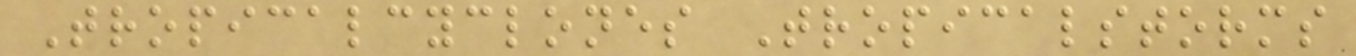Tropicalcyclones Tropicalstorms
